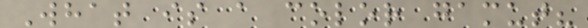What is a color gamut?
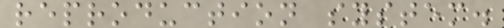reproduction system.
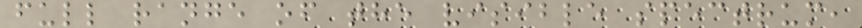full range of the visible spectrum,
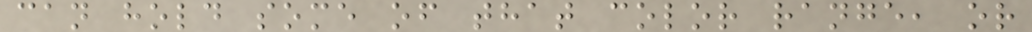can hold some of that color range, or
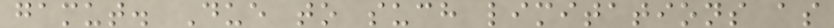gamut. Due to such limitations as
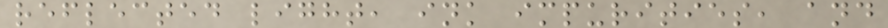reflected light, ink impurities, and
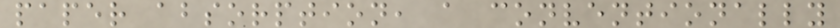paper absorption, a conventionally
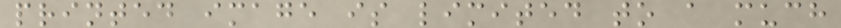printed image is limited to a much
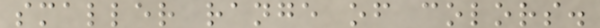smaller range of colors.
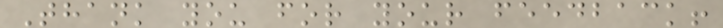Thank you for your feedback!
